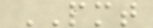PMT
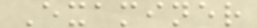Examiner
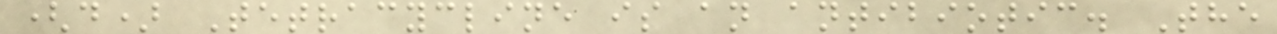(d) Tetracycline is an antibiotic. The
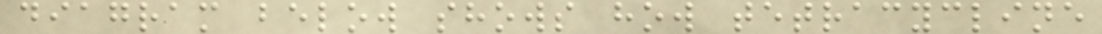diagram below shows how tetracycline
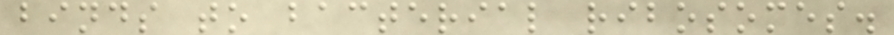binds to bacterial ribosomes.
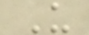U
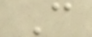C
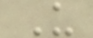U
